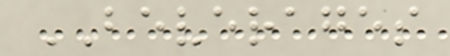BEVERAGES
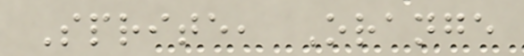Sprite, Orange
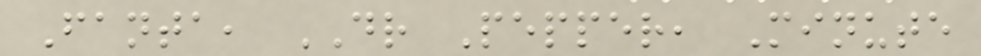Fanta, DR Pepper, Minute
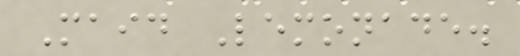Maid Lemonade.
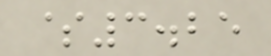$3.25
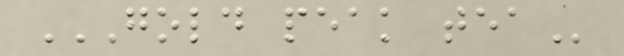GOLD PEAK TEA
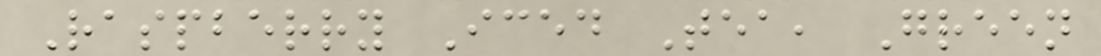Raspberry Iced Tea, Green
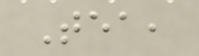Tea,
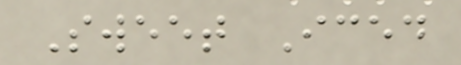Sweet Iced
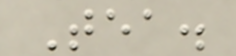Tea.
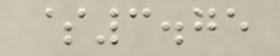$3.75
